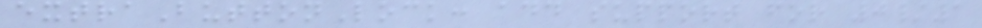extraButtonLock: add support for 0/1
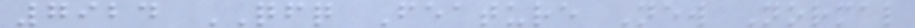7924 QFQ Feature New Normal
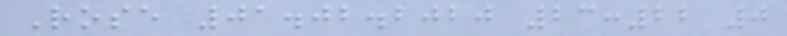Rose 01.02.2020 23:22 0
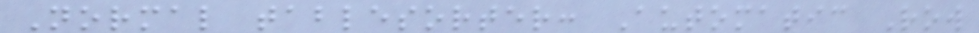Normal tablesorter: Automatic Row
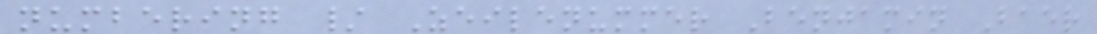numbering / Zeilenummer Benjamin Baer
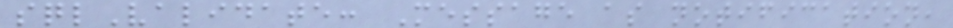sqlValidate: Message as notification,
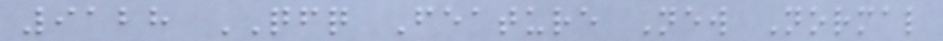9128 QFQ Feature New Normal
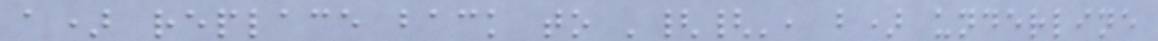a) replace back to '{{', b) underline
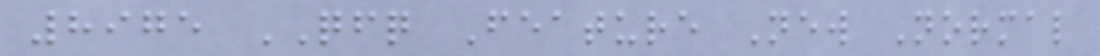8975 QFQ Feature New Normal
